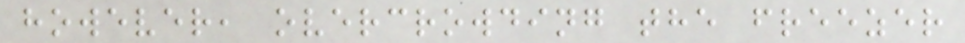however, overcrowding the freezer
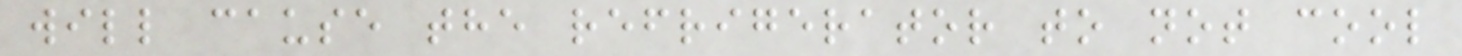will cause the refrigerator to not cool
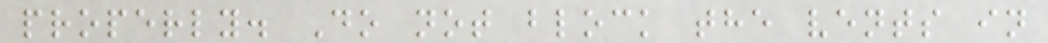properly. Do not block the vents in
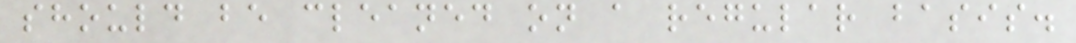should be cleaned on a regular basis.
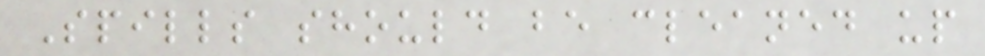Spills should be cleaned up
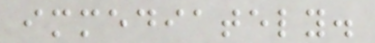immediately.
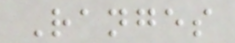Ranges
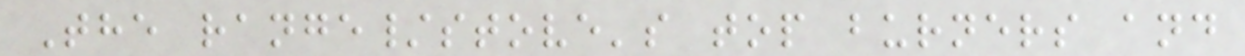The range/stove's top burners and
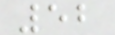52
